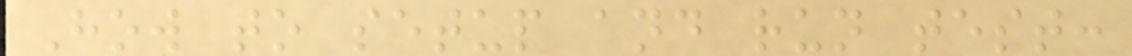How to setup and run test:
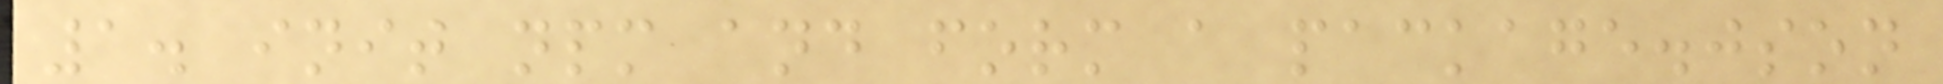1. init npm and form a package.json
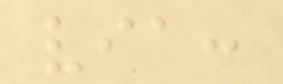via:
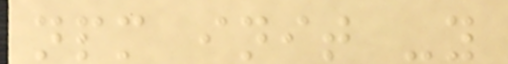npm init -y
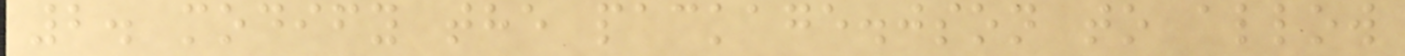2. modify the package.json to allow
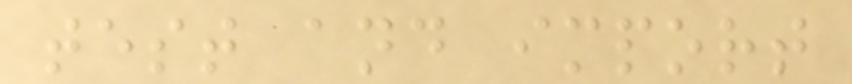test and import
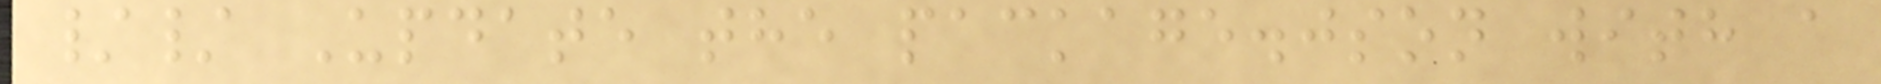// Update the package.json with a
